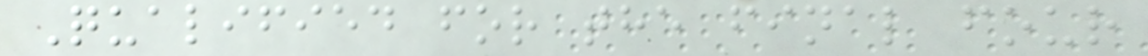Qualified for the final four
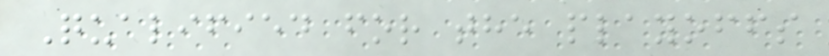Qualified for the playoffs
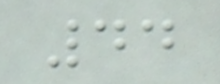44
